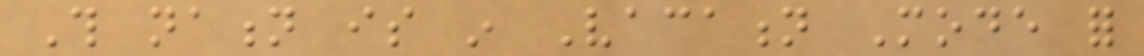This nation is in Vacation Mode for
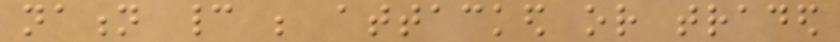nation cannot be attacked or traded
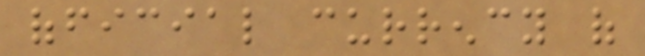official currency of
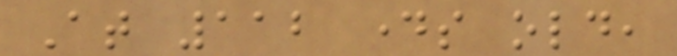At 112 days old,
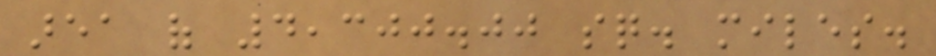area of 4,300.00 sq. miles.
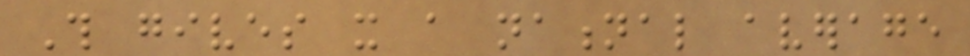This gives it a national average
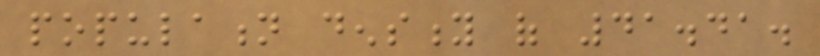population density of 41.41.
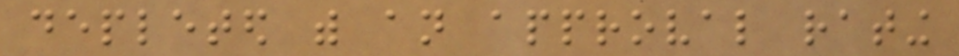depleted with an approval rating
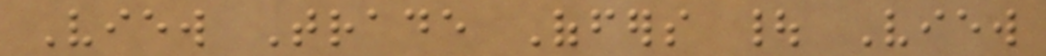View Trade Offers | View
